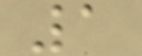1
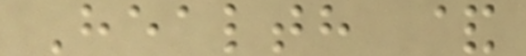Health &
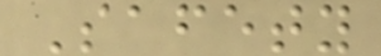Safety
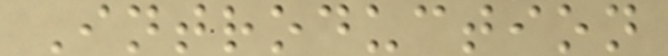Introduction
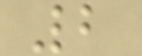2
